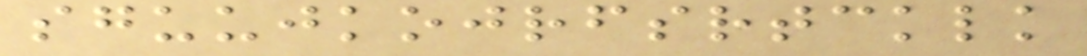sguujkojrfsrtcklk
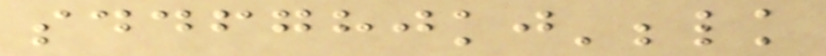sddfghjkj';lk
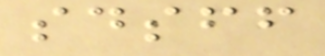sdsff
